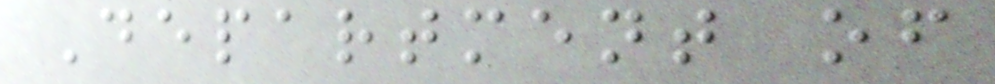Department of
